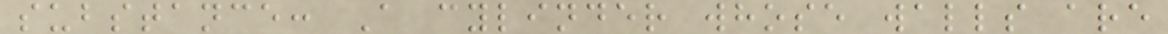substance: A cylinder whose walls are
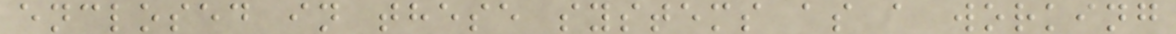enclosed in these systems as a working
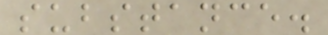substance.
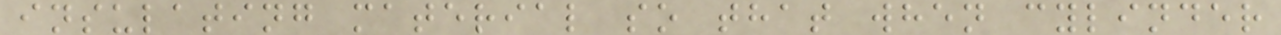insulating material so that when cylinder
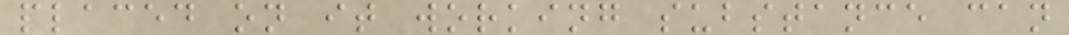placed on it working substance can
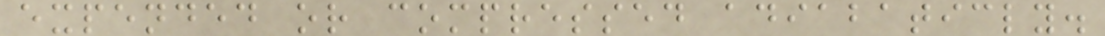expended or compressed adiabaticly.
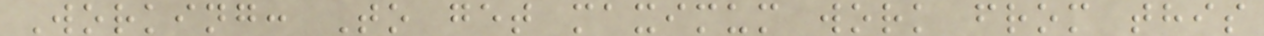Working: To get maximum work from this
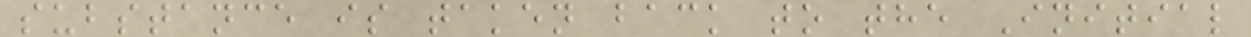substance is taken back to the Initial
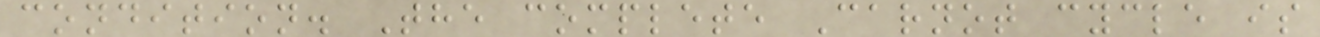condition. The complete Carnot cycle is
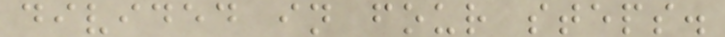divided in four steps.
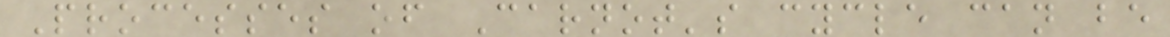Processes of Carnot's cycle can be
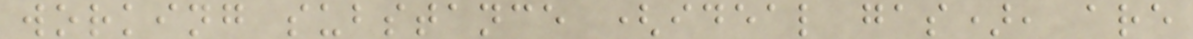working substance (ideal gas), are
